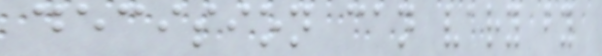decision can vary by
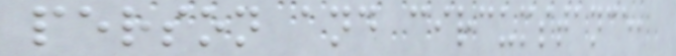person and circumstance,
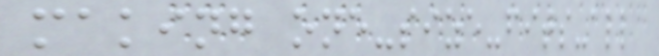making one-size-fits-all
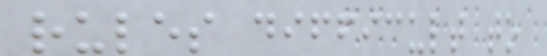rules difficult to
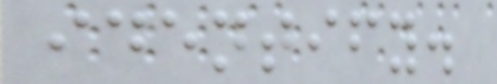identify.
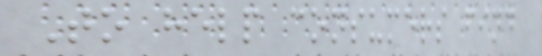To help consumers find
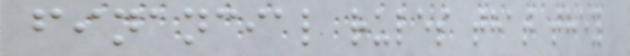financial rules that they
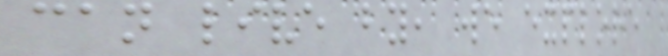can live by, we explore
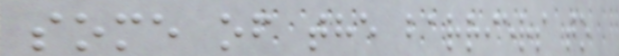some of the barriers to
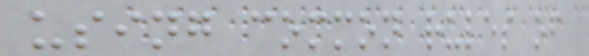using common rules of
